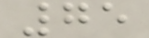75
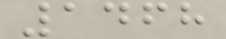1468
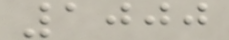1000
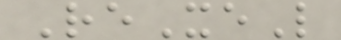ReXeL
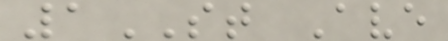1ST Ave
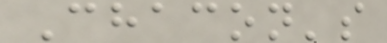Chacon's
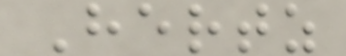Hertz
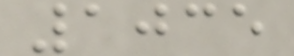1035
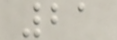21
